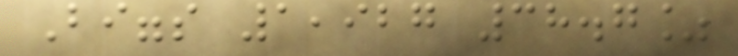Biggs 1,927 38.7%
